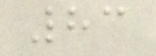83
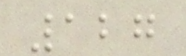127
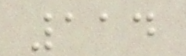114
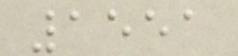1551
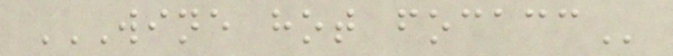WINE HOT FOCACC
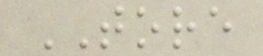TORE
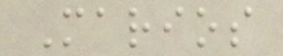Marios
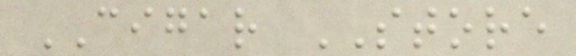CIGAR STORE
